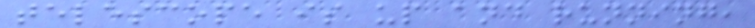telescope is up and running,
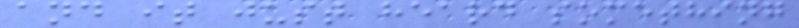and it just heard something
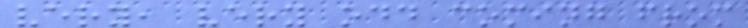very, very odd coming from
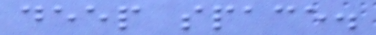deep space.
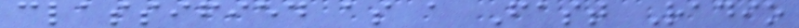classified as a Fast Radio
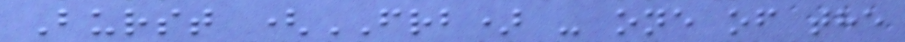Burst (FRB) - one of the
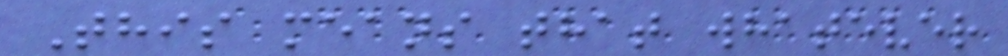This means that whatever
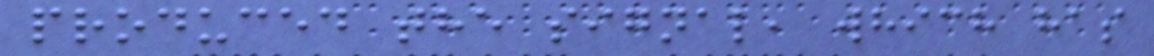produced the signal, which has
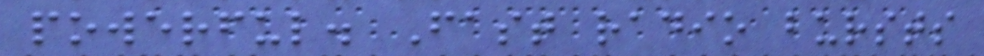powerful. Fast radio bursts
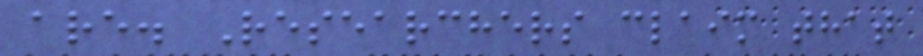are. Researchers claim that
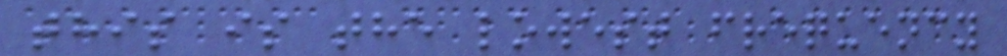this is the lowest frequency
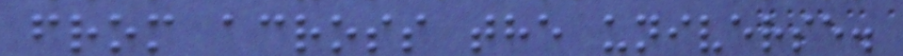from across the universe.
